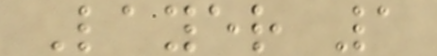Layer 1
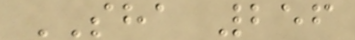SHA 256
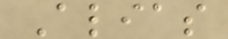Alias
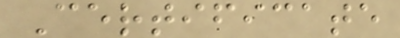Certificate
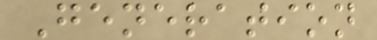Generation
